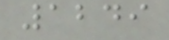1249
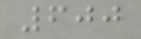600
